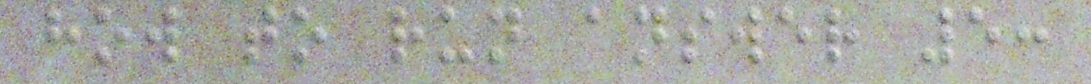how to run answer 5:
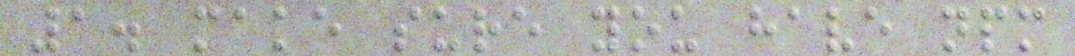1. make sure you have npm
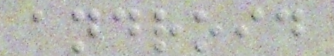android
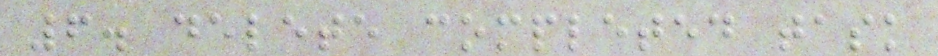6. delete completed task
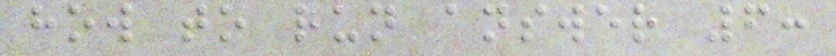how to run answer 6:
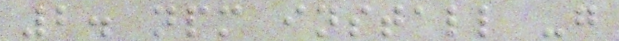2. npm install -g
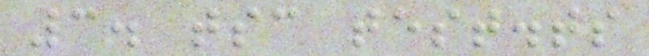3. tsc test.ts
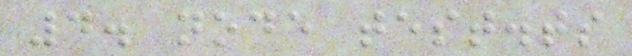4. node test.ts
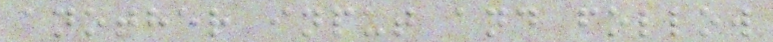another input and follow
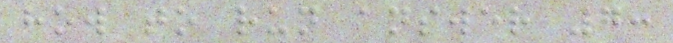how to run answer 7:
